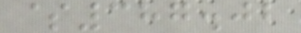$387.02
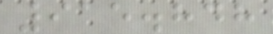915.848
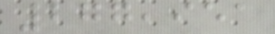277,951
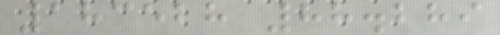183528 88.289
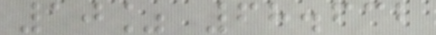10% 68.632
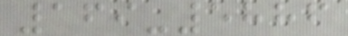169-5886
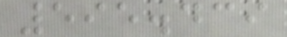595.439
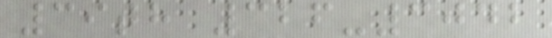39th 326-3042
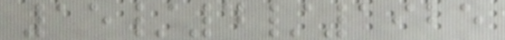15/4/1925
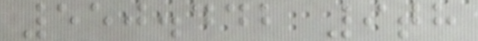550.442 9th
